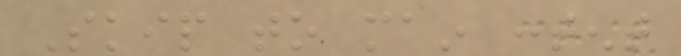Skip to main content
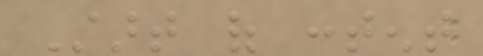Start of content
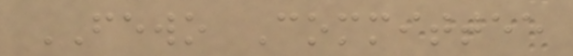FEWO Committee
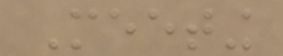Meeting
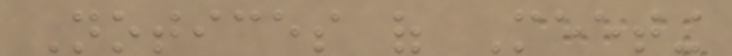Notices of Meeting
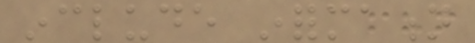include information
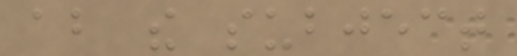about the subject
